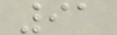91
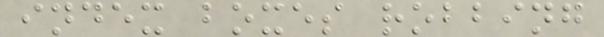index boxes robbing
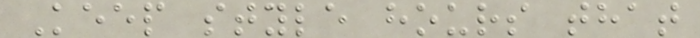Keep style hours that
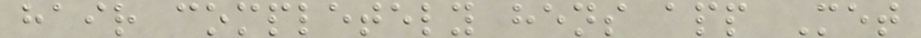hair completely hens app Met
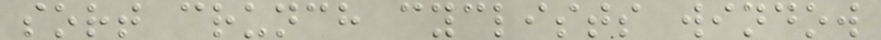sort crunch cyclists window
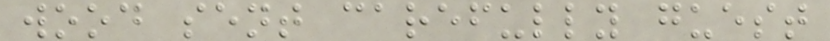wood sent carefully guest
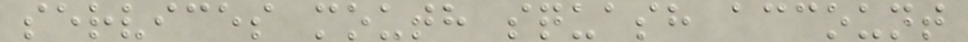services mouth squash account
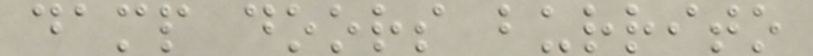damp doors burrito
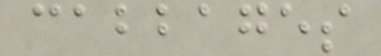cabbages
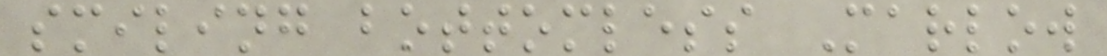smiling bottomless Marlow
